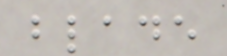blade
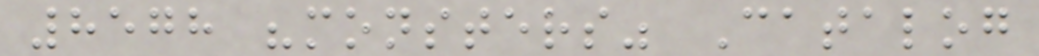8578 "monsters" Catalog
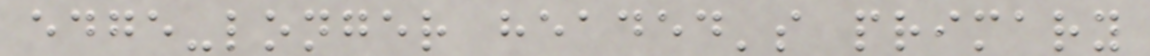edge-longer headed's primary
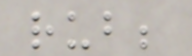rub;
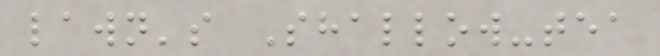lawn's Shallow-tea
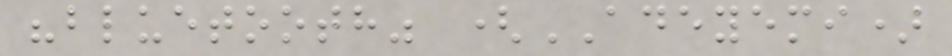"bluetooth" (ADEYEMI)
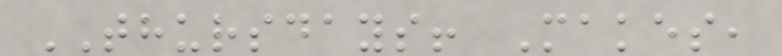THURSDAYS! Makes,
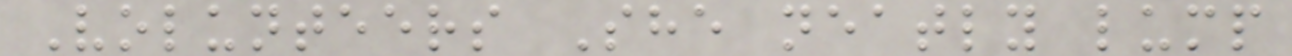Volunteers She neatly lump
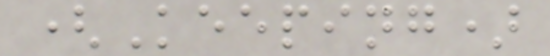(Keeping)
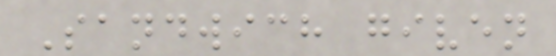Sandwich given
